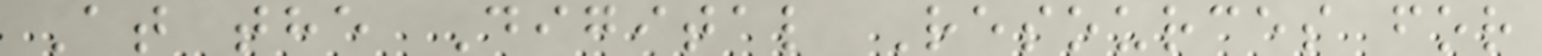At the Digital Resources for
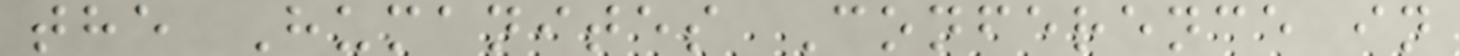the Humanites Conference in
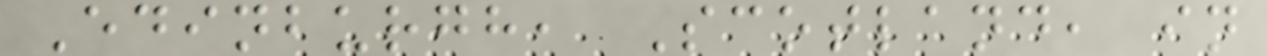Edinburgh, Scotland, in
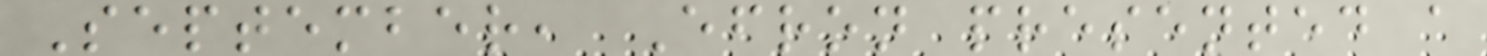September, Efron presented a
